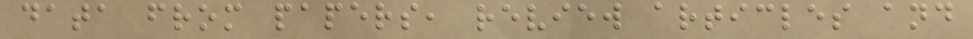data from papers, review articles and
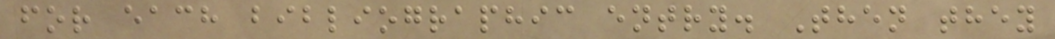for each bibliographic entry. Then they
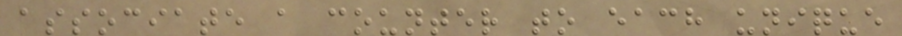associate a counter to each unique
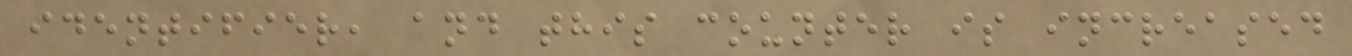identifier, and this counter is increased
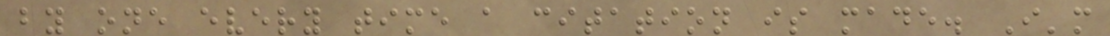by one every time a citation is made. I'm
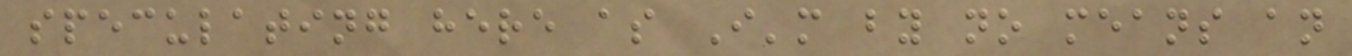speculating here as I'm by no means an
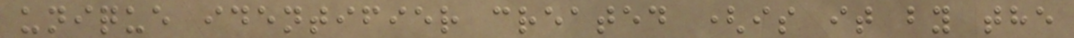unique identifier created (is it by the
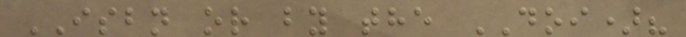ISBN or by the DOI)?
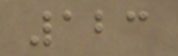123
